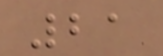21
